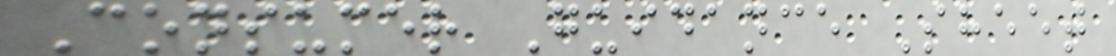Consumer Guidance Sheet
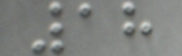18
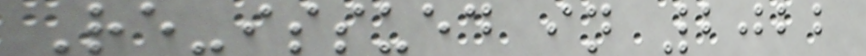Re-issued in 2022
